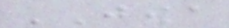JOWA
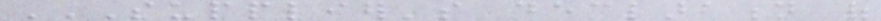SUPPLIER'S DECLARATION OF
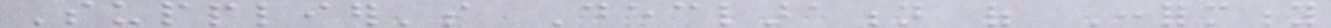Supplier's Declaration of Conformity
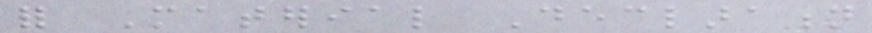for Material Declaration
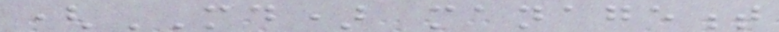(MD) management
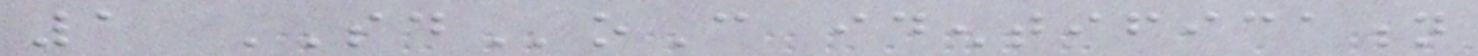1 SDoC identification
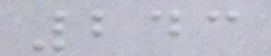243
